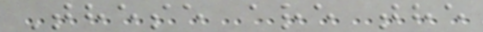These are the
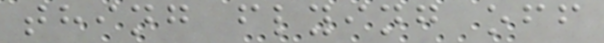thing flying off
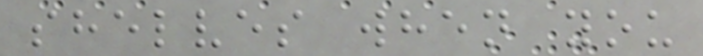shelves when you
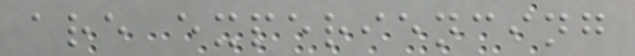are experiencing
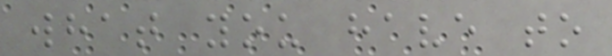what you have to
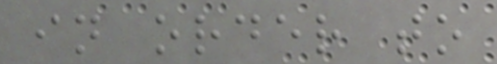in order to
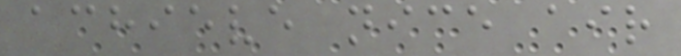achieve nice air
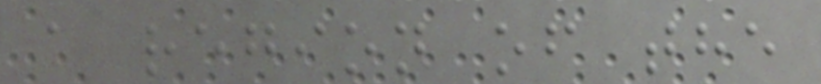a region of the
